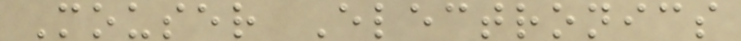Mouser Electronics
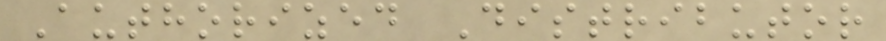Authorized Distributor
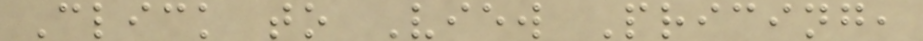Click to View Pricing,
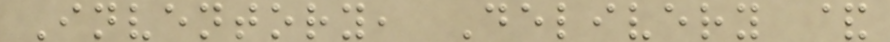Inventory, Delivery &
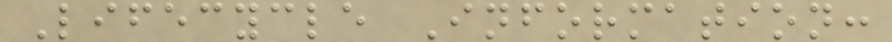Lifecycle Information:
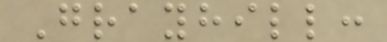Grayhill:
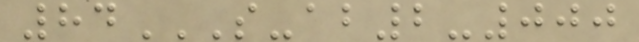84S-AB2-000
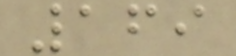169
